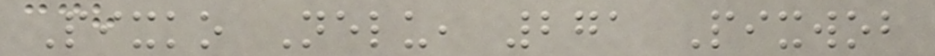Pixko Nelu, 271 Pixwob
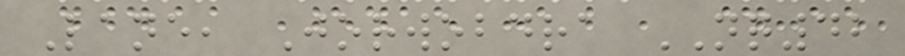Lane, Jorwobdra NQ42
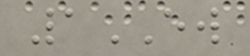1EW
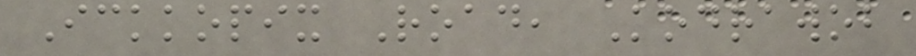Ickkopix Road, Kodrawob
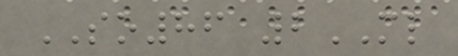SO86 2ML
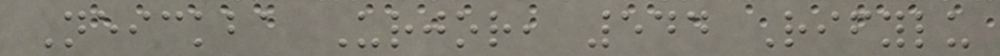Neickba Urjor, 544 Rifylu
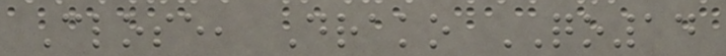Close, Drako QO14
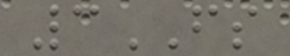3FS
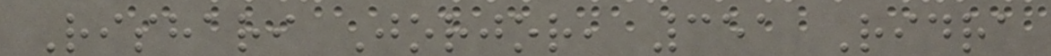Rishari Jorjor, 351 Ridra
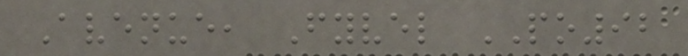Avenue, Fyvel PO92
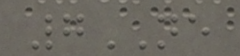7NE
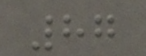87
